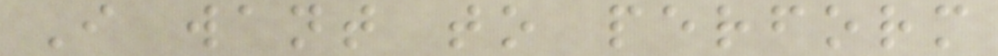I want to perform
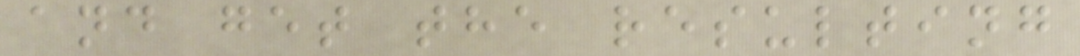and get the resulting
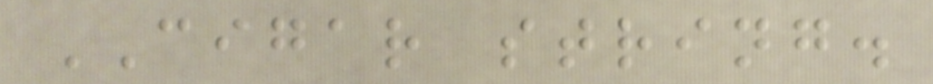CIGAR string.
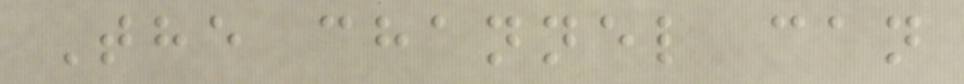The channel can
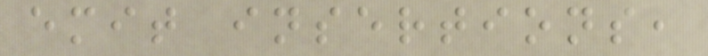emit insertions,
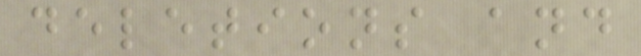deletions and
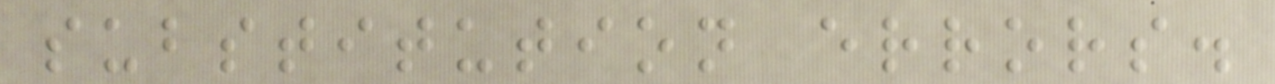substitution errors.
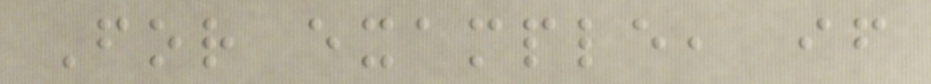For example, if
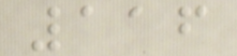116
